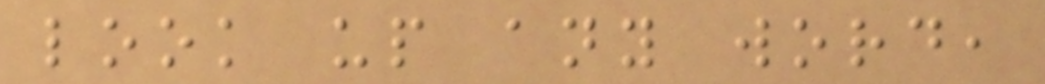look up any word,
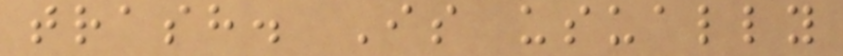trash. Is usually
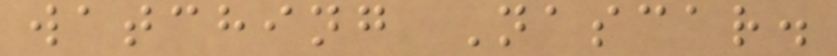watching Nascar.
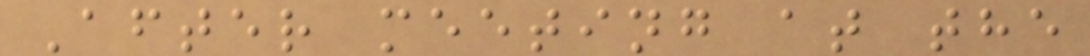After meeting at the
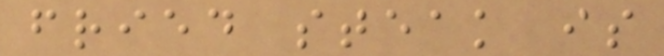fried steak is
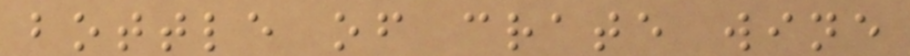bottle of crate wine
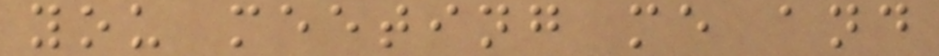you meeting me and
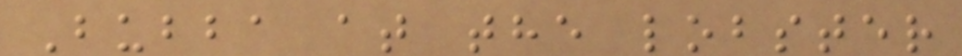Bubba at the lobster
